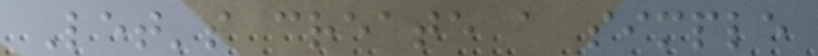Let's create a simple
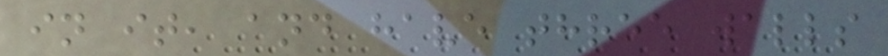in it, and have three walls
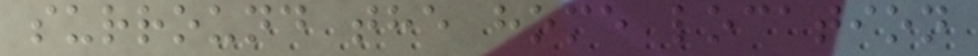surround the home location
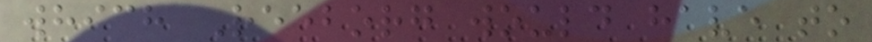which Reeborg would have to
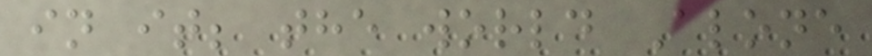in it; the world Alone
